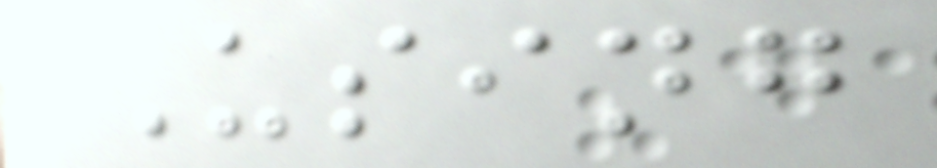Using
